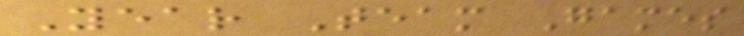Year Team Games
